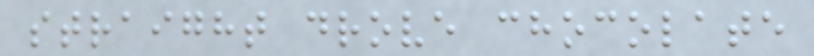straight drove chocolate
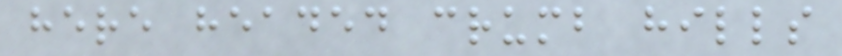here headed crumb hills
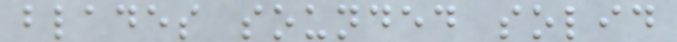blades sounded solid
